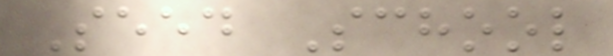Seed School
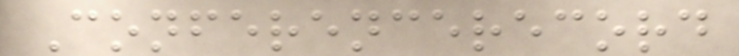Conferencerecord
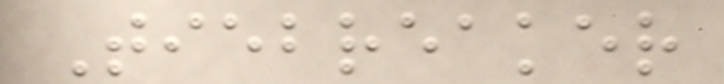Tiebreaker
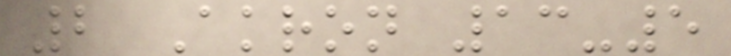2 Akron 13-5
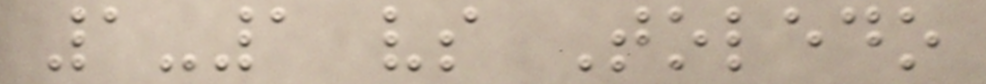1-1 vs Toledo
